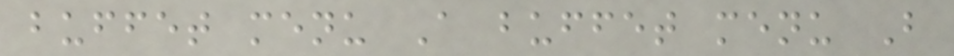buffet menu A buffet menu B
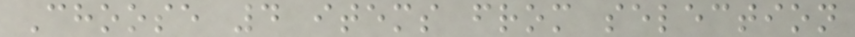Choose 4 items from selection
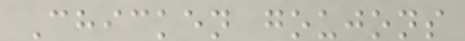Chicken goujons
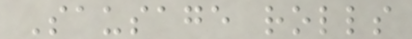Sausage rolls
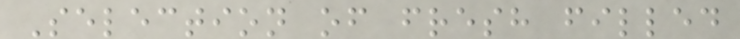Selection of fresh filled
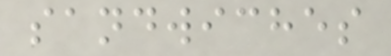sandwiches
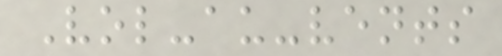Vol-au-vents
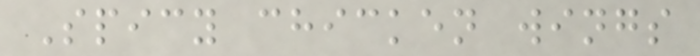Spicy chicken wings
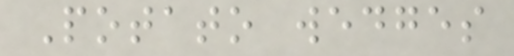Potato wedges
